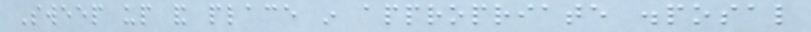Sweep up and place in appropriate disposal
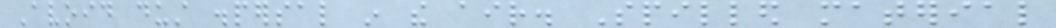Avoid dust dispersal in the air. Spilled material
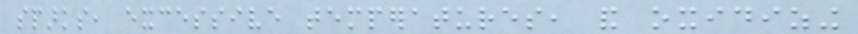sparks, excessive temperatures, and oxidizing
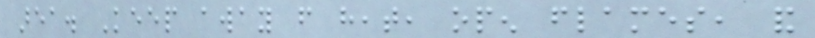area. Keep away from heat, open flames, and
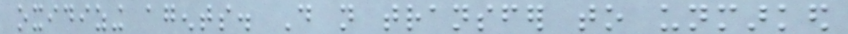oxidizing agents. Do not transfer to unmarked
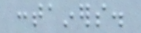containers.
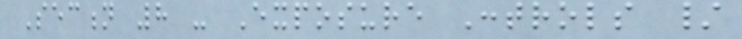Section 8 - Exposure Controls /
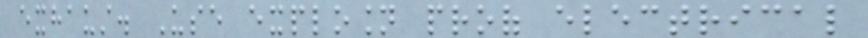exhaust. Use explosion proof electrical
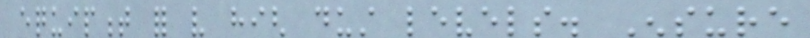equipment for very high dust levels. Ensure
